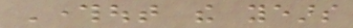Throughout the years
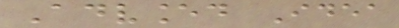Advanced Idea
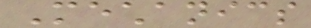Mechanics
